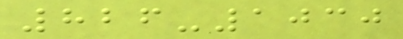826-1030
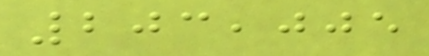203,005
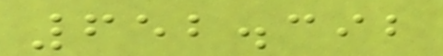652.392
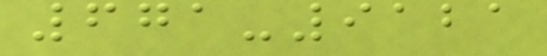671-9121
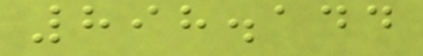898.144
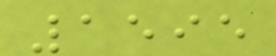1595
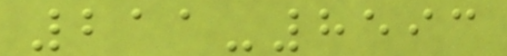211-8593
